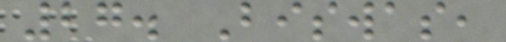27. Biswas,
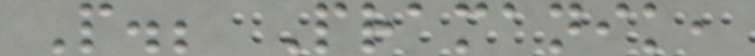P.; Pramanik,
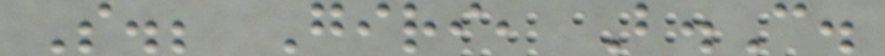S.; Giri, B.C.
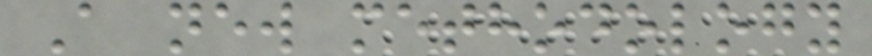A new methodology
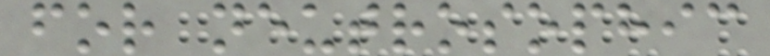for neutrosophic
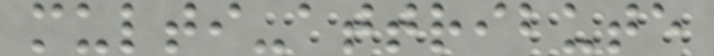multi-attribute
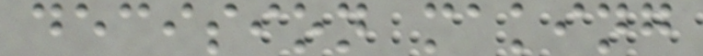decision making
